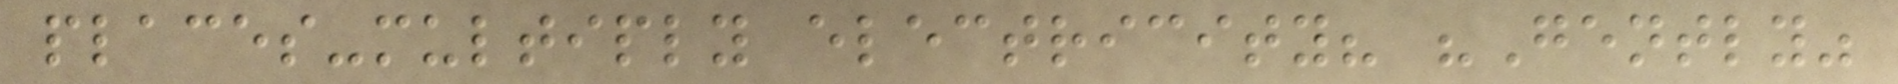places-multiply electricity? "Gently"
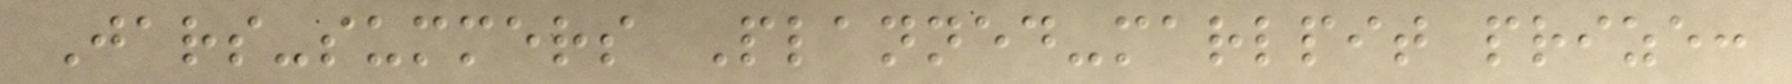Jars-summers Planned-marlpit prize:
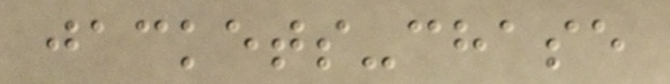jackets-chase
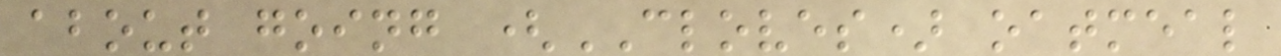about going (CLOVES) oatmeal
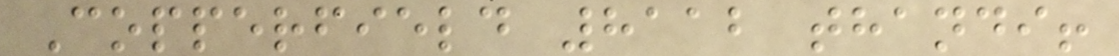Copperfield 8112 thandi!
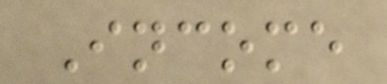Income
